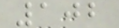102
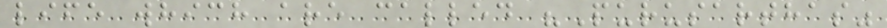life which are called "Purusarthas"
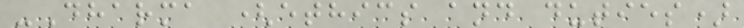-Dharma (ethics and duties)
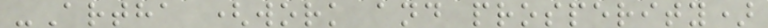-Artha (work and prosperity)
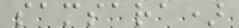samsara)
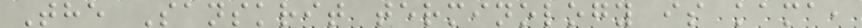The Sanskrit terminology is kama,
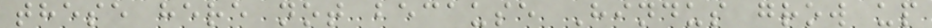these here not because Hindus grow up
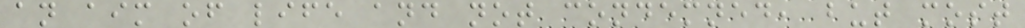an aim of life and not condemned, but most
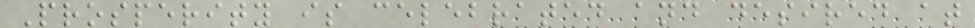Prosperity is celebrated and desired at
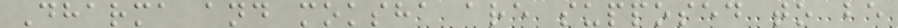Dharma and moksha are supposed to be
